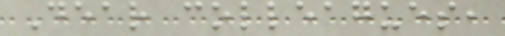Dear colleagues,
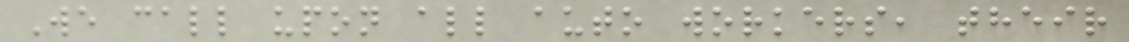We call upon all auto workers, their
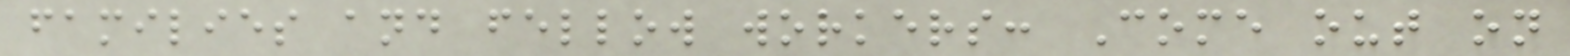families and fellow workers: Come out on
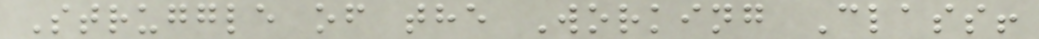Struggle of the Working Class!
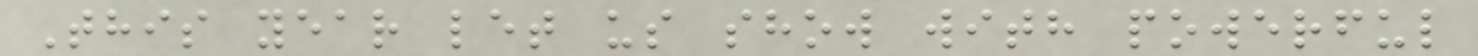This year let us show with powerful
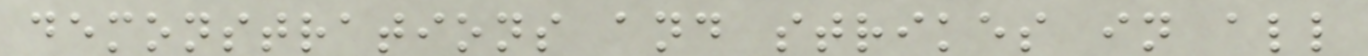demonstrations and strikes in all
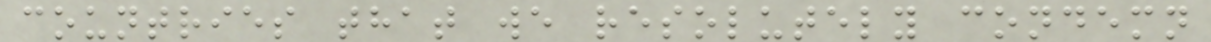countries that we resolutely condemn
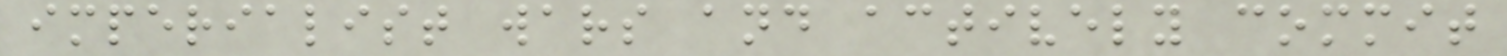imperialist wars and actively commit
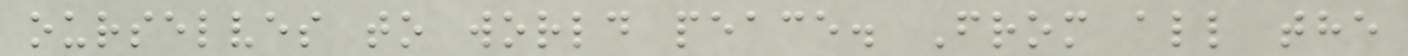ourselves to world peace. From all the
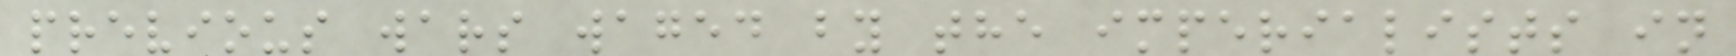previous wars waged by the imperialists in
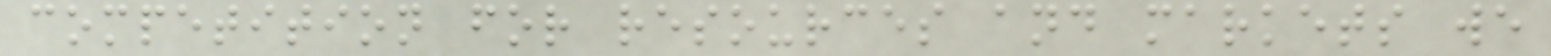competition for resources and markets we
